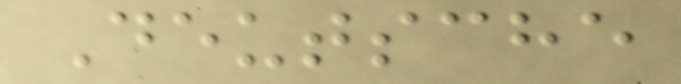Deutsche
